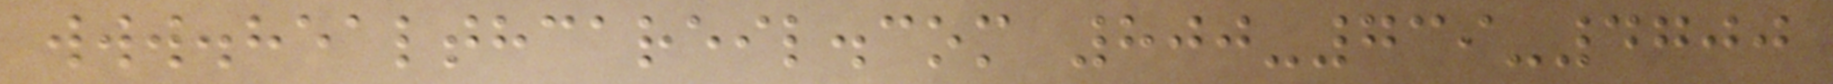www.healthcareil.com 800-739-4700
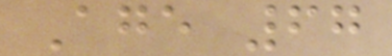Age 67
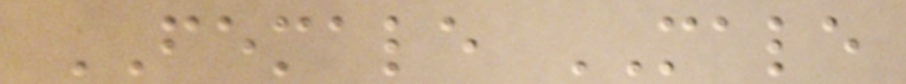FEMALE MALE
